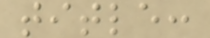title:
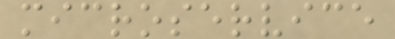microservice
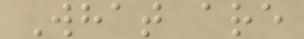What are
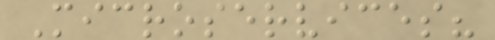Microservices?
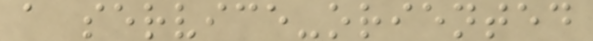a service-oriented
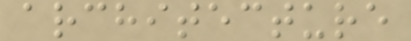architecture
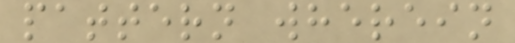pattern wherein
